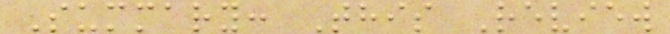Summary: This Review
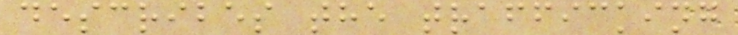describes the trafficking
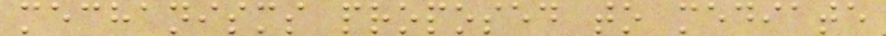mechanisms proposed to mediate
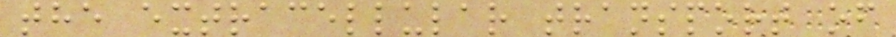the extracellular transport of
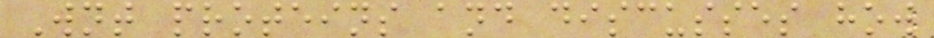Wnt proteins and discusses how
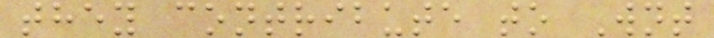they contribute to Wnt
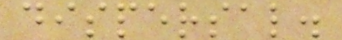dispersal.
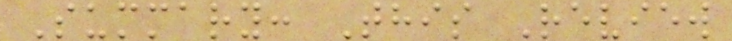Summary: This Review
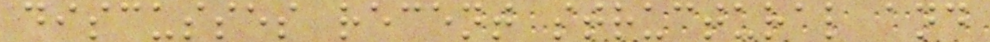discusses recent structural and
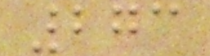273
